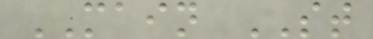MAIN ST
